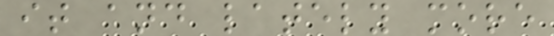it and lately more
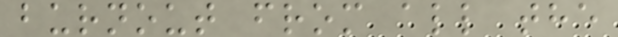burnout from all the
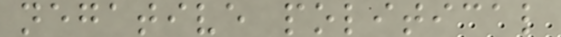negative political
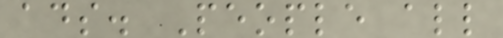ads. People all
